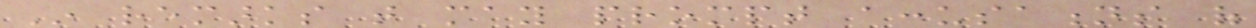In remarks that may prompt accusations of
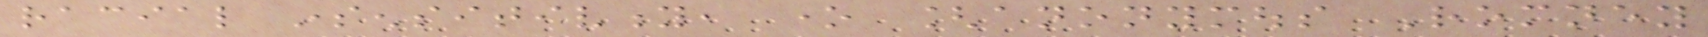racial insensitivity, one [anonymous Romney
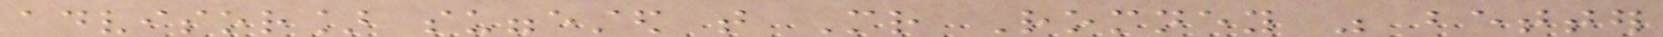advisor] suggested that Mr Romney was better
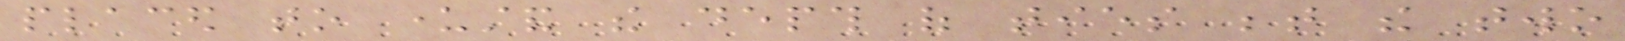placed to understand the depth of ties between the two
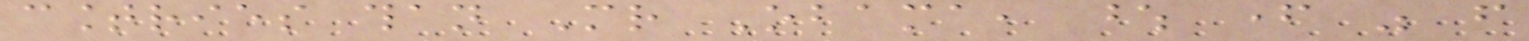countries than Mr Obama, whose father was from
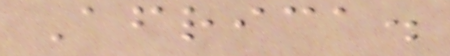Africa.
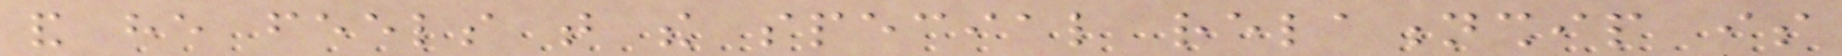and he feels that the special relationship is
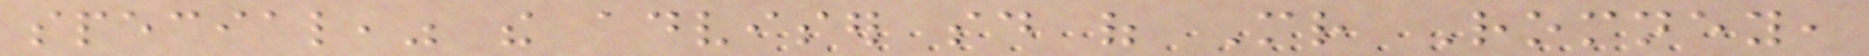special," the adviser said of Mr Romney,
